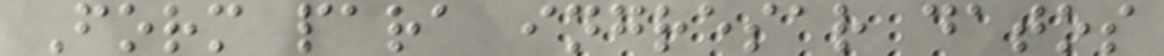Form para ingresar datos
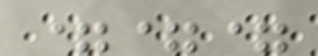===
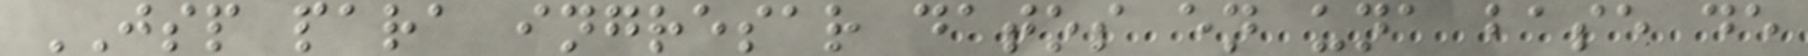JSP para ingresar datos en una base de
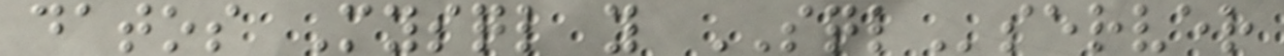datos Mysql y SQLserver
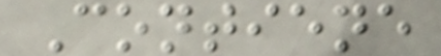Contiene
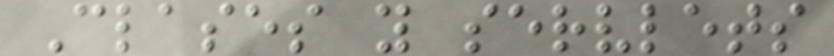Clases y servlets
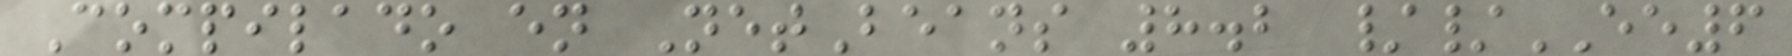Compilado en NetBeans 8.2 //EE6
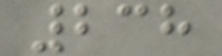238
